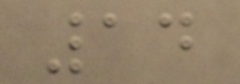14
